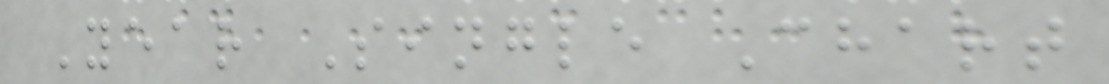Year Single Chart
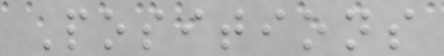Positions
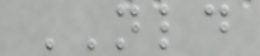NLD
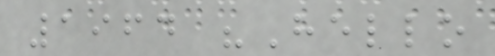1964 "Hello
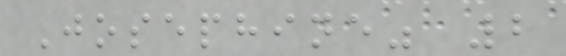Josephine" 2
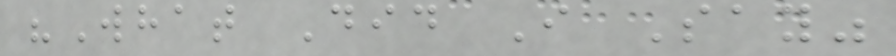"What Did I Say"
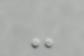-
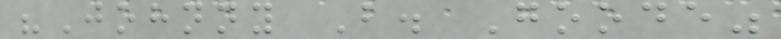"Johnny B. Goode"
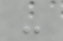-
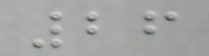26
